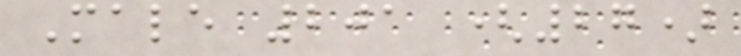Male 201 (27)
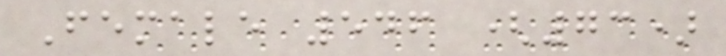Female 546 (73)
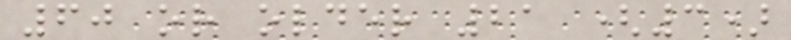60 or older 21 (3)
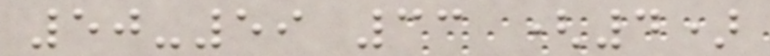50-59 33 (4)
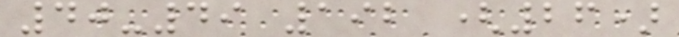40-49 192 (26)
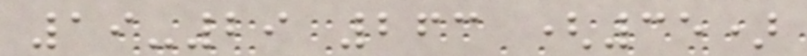19-29 263 (35)
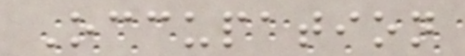Occupation
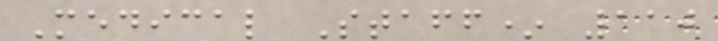Medical Staff* 110
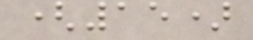(15)
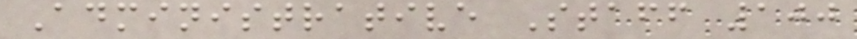Administrative Staff 100
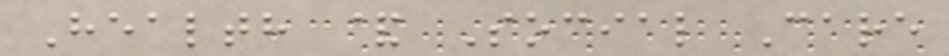Health & Social Care
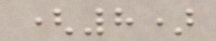(8)
